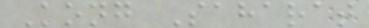Kong Saharat
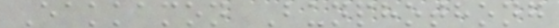Eakkamon Bunphothong
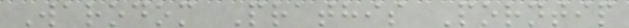Warodom Prathis Porntip
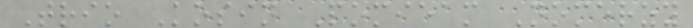Trio Kosin Pomieam Nomerzy
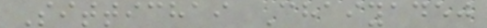Sittichai Chaiyadej
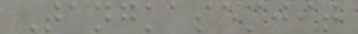Tangkasemjit
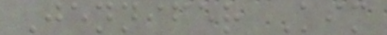Jennifer Kim
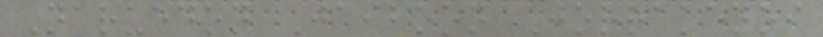Naruedon Jaiboon Jorrakenoi
